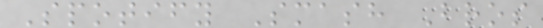Spotify Smash Bros
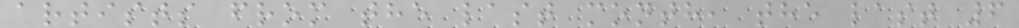artists from the last month, the last 6
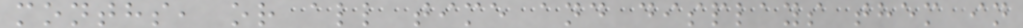months, or all time and displays them in
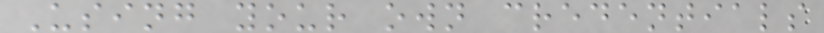Using your own credentials
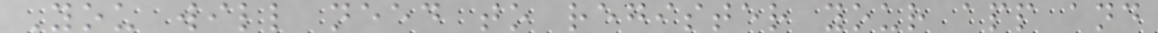You will need to register your app and
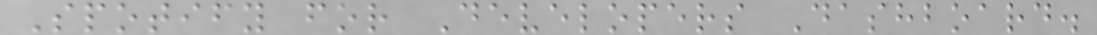Spotify for Developers Dashboard.
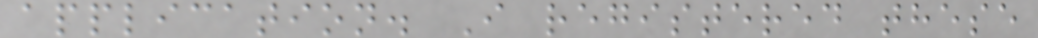application. I registered these
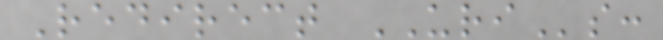Redirect URIs:
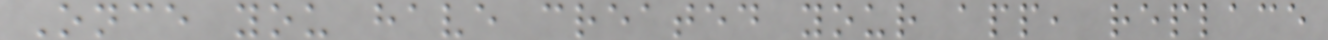Once you have created your app, replace
